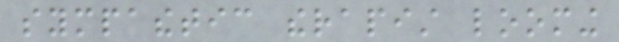sympathetic therapist looming
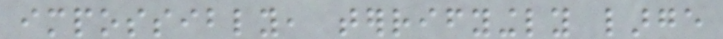impossibly, terrifyingly large
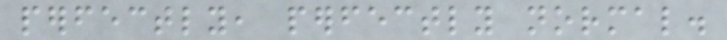perfectly, perfectly normal.
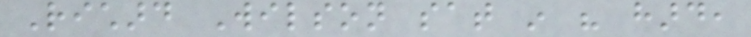Richard Wilson sat in his hard,
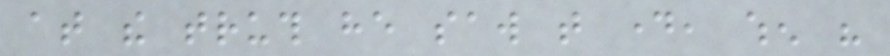at the truth he saw that day, when his
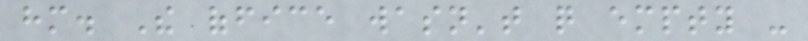him. The office wasn't quite empty -
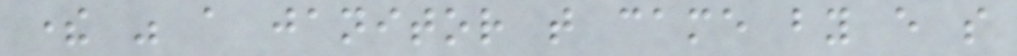there was a janitor that came by every so
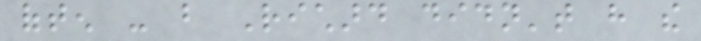often - but Richard didn't have the
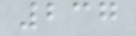237
